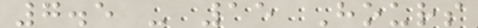7.5 - 15 Hours
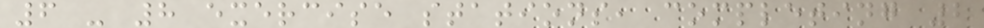6 - 8 exercise stations, completing 2
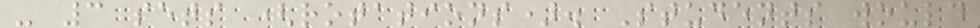- 3 sets (rotations). Students would
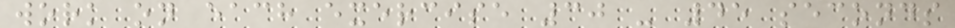work on each exercise 30 - 45 seconds
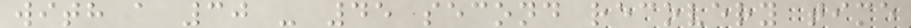with a 30 - 45 second recovery time
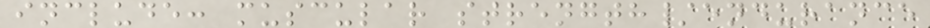include: muscular strength/endurance
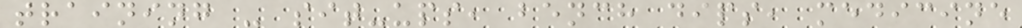training - sit-ups, bench dips, medicine
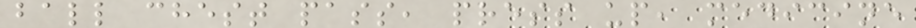ball chest pass, press up, medicine
